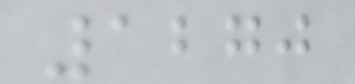1270
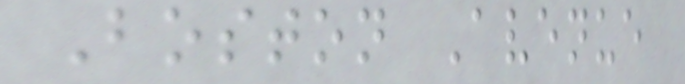Boston Avenue
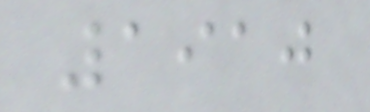1910
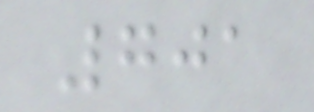701
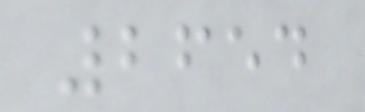2654
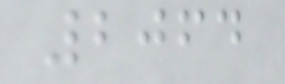2064
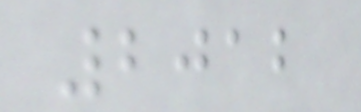2012
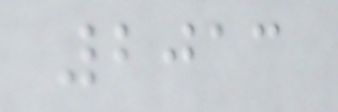2013
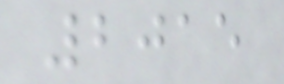2015
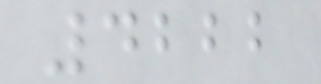4222
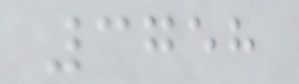3758
